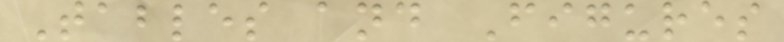Tables and Figures
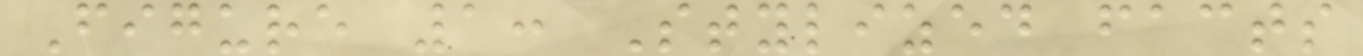Figure 1: Stylized facts
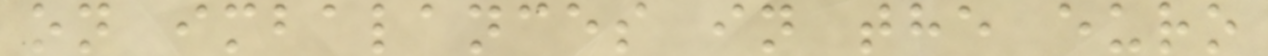on imbalances in the euro
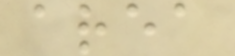area
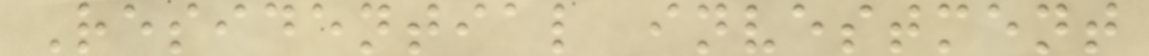Residential investment
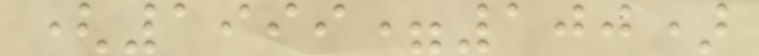(1999=100)
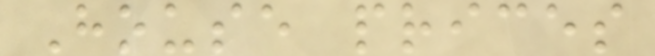House prices
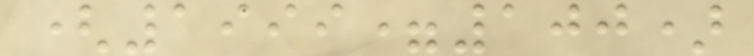(1999=100)
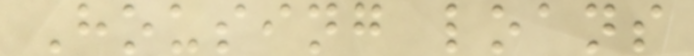Housing loans
